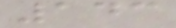143
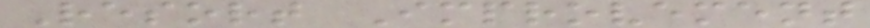Resort Improvement
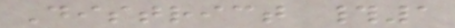District #1
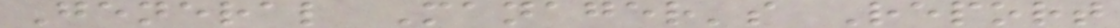General Manager's Report
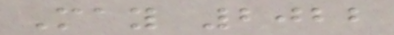May 2022
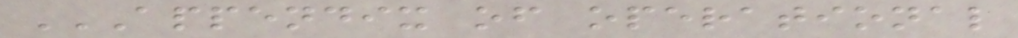APPENDIX OF OPERATIONAL
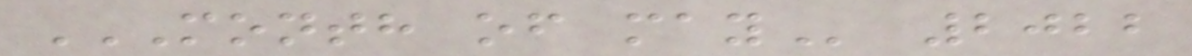MONTH OF MAY 2022
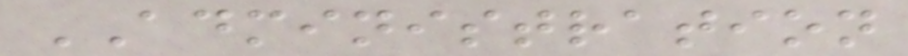ADMINISTRATION
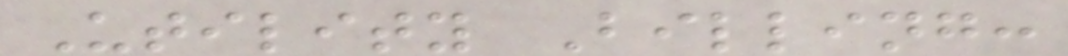Utility Billing:
